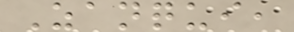Zanqui,
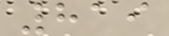819
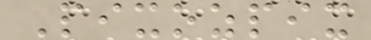Pixozpix
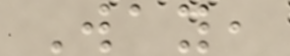Way,
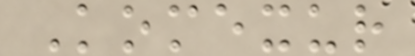Komexur
